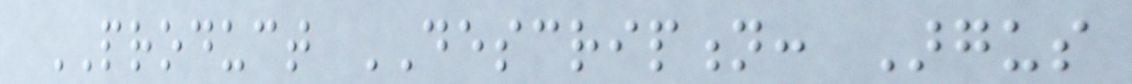PRODUCT DESCRIPTION: Argus
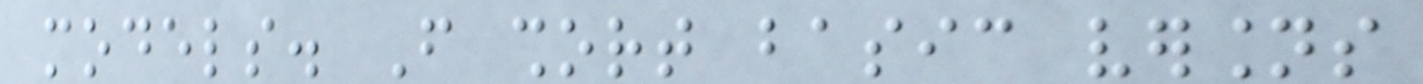models. From short basic versions
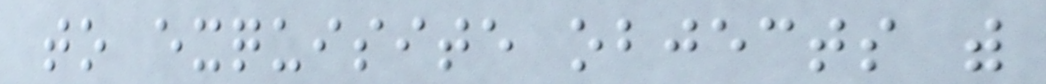to exquisite objects with
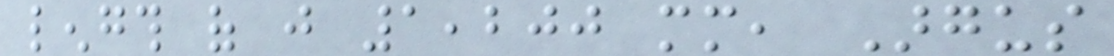length of just 1,200 mm, Argus
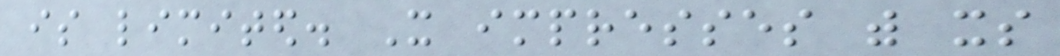is limited. It impresses with its
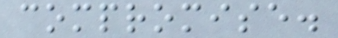compromise.
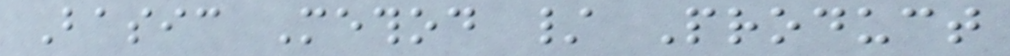Basic Method / Product
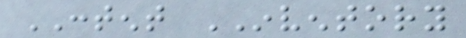CONTENT INVENTORY
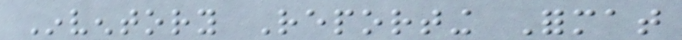Inventory Reporting Format
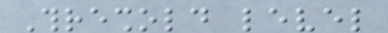Threshold level
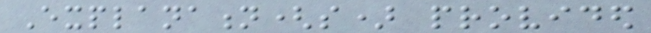Explanation(s) provided
